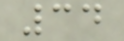34
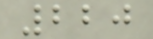220
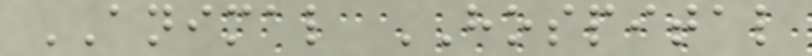ANIMAL HOSPITAL
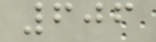606
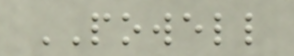POWELL
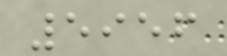5956
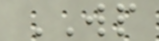WP
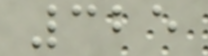325
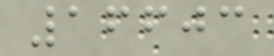16603
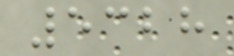5328
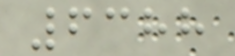6388
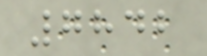7842
